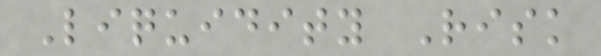Liquidity Risk
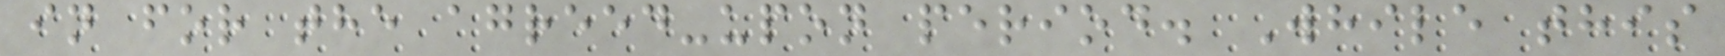in for the agreed-upon period. While this
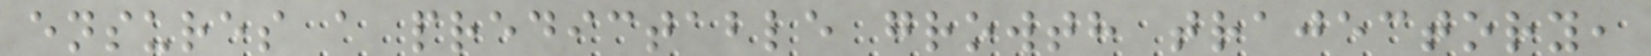ensures a predictable growth trajectory,
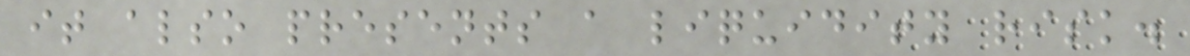it also presents a liquidity risk.
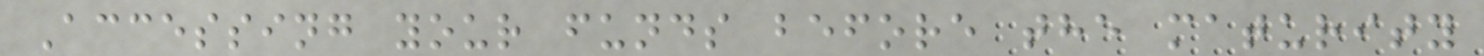Accessing your funds before the maturity
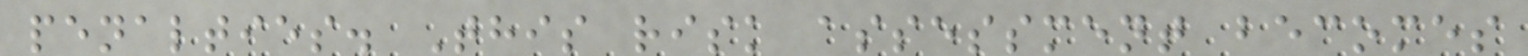penalties. This risk assessment becomes
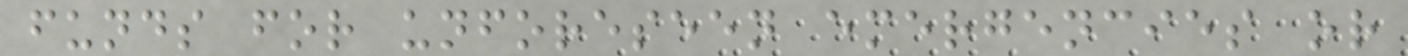funds for unforeseen emergencies or
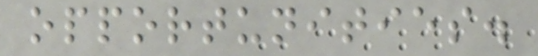opportunities.
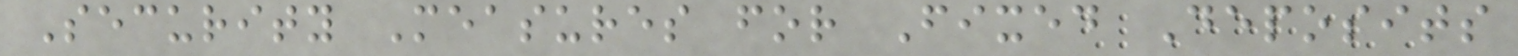Security Measures for Fixed Deposits
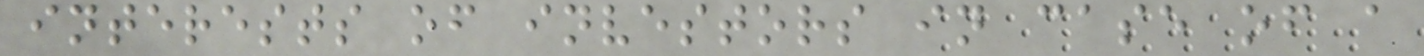interests of investors in case of a
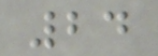24
